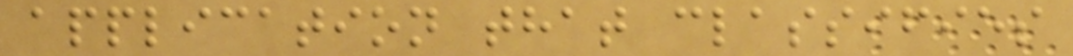application that classifies
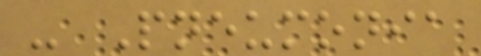- Pneumonia
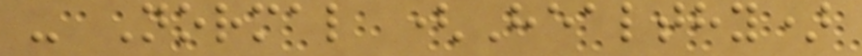- Normal (Healthy)
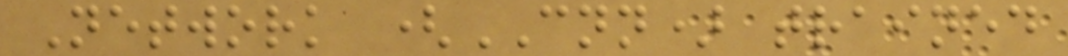Network (CNN) trained
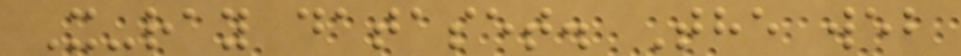X-ray dataset. The web
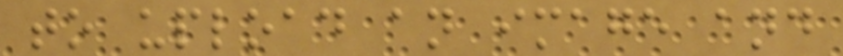to upload an image and
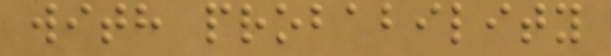with probability
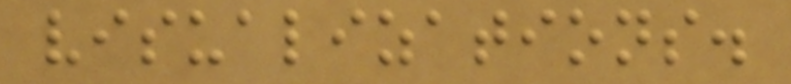visualizations.
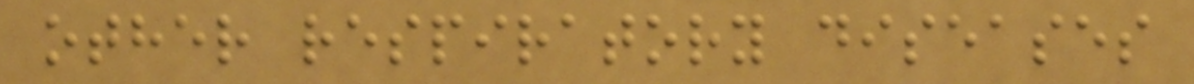other respiratory diseases
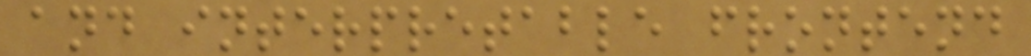and interpretable frontend
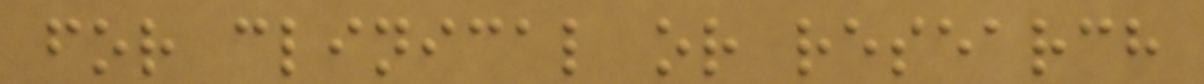for clinical or research
